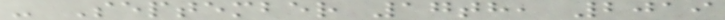- September 17th, 2019
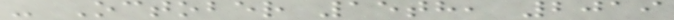- October 15th, 2019
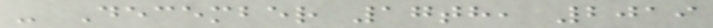- December 17th, 2019
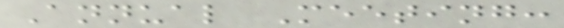Annual Meeting:
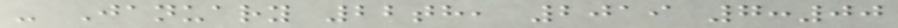- January 22th, 2019 7:00
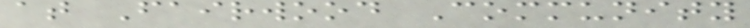at Fairwood Community
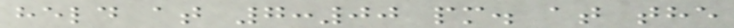held at 7:00 pm. at the
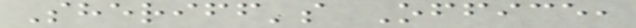Sheriff's Office,
